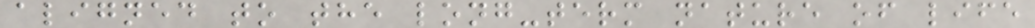aligned to the long-term nature of life
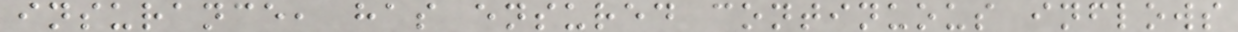insurance, has ensured continuous inflows
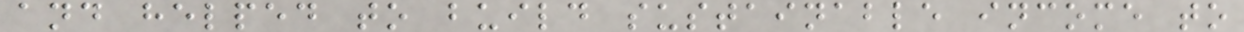and helped to build sustainable income to
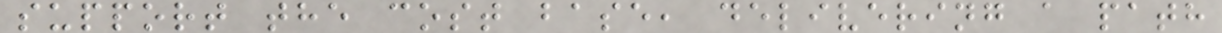support the cost base, delivering a path
